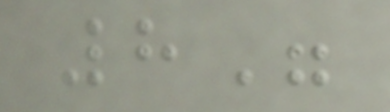8"
